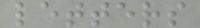letters
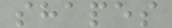shapes
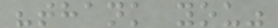"thank you"
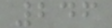246
